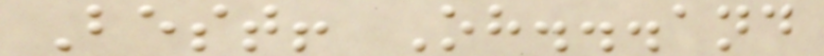Best! Oh...and
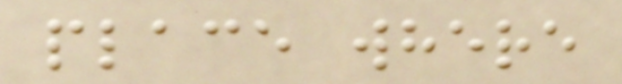place where
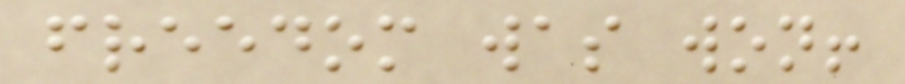freedom was won!
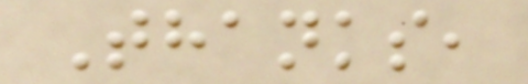Thanks,
